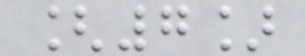[7]
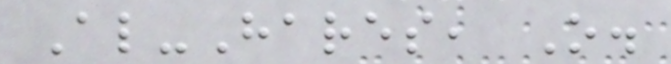Al-Hares, O.
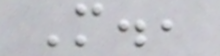M.,
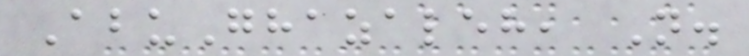AbuGhazaleh, N.
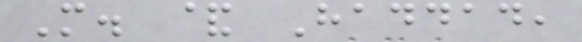M. & Haddad,
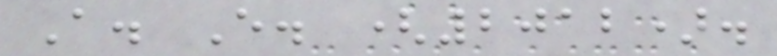A. E. (2012).
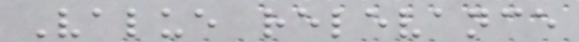Value relevance
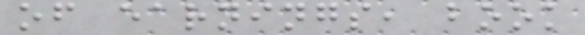of earnings, book
